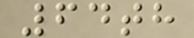64th
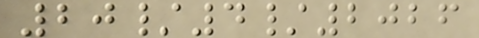20/4/2026
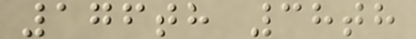176th 38th
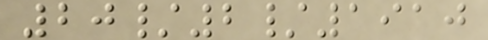20/2/1910
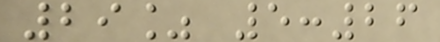29% 5:26
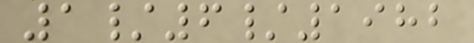1/6/1982
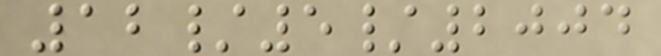12/5/2004
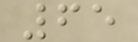65
